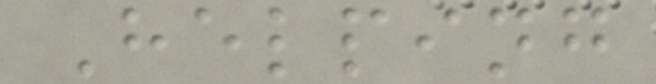Helping
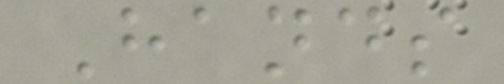Hands
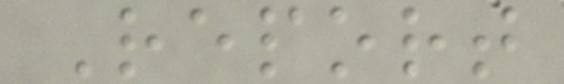Report
